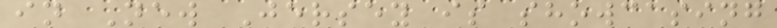in New Jersey is showcasing
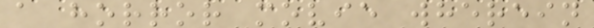a horror movie wherein
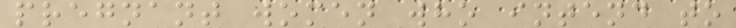pregnant women who intend to
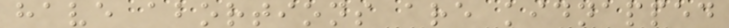have abortions are kidnapped
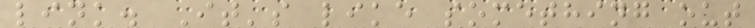link. It's like something out
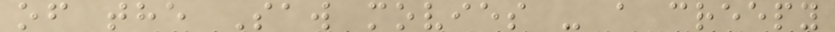of the Saw movies - a creepy
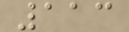113
